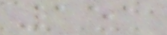151
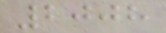2008
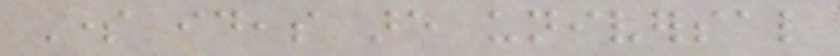Some ideas are universal
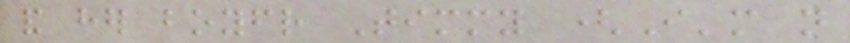and her boyfriend Timmy (I'm not
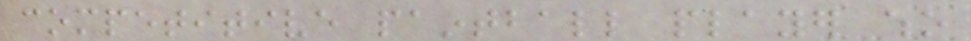competitive paintball player who
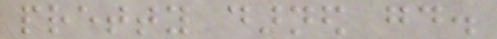pretty darned good.
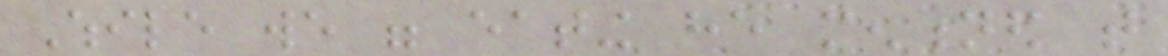While we were eating he mentioned that
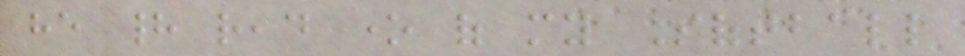he had read one of my Softball
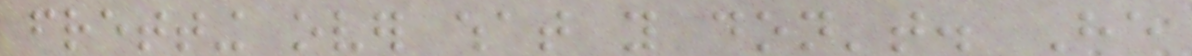fretting over what you don't. He
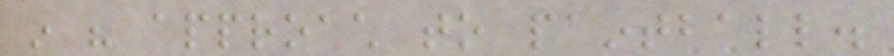in his approach to paintball.
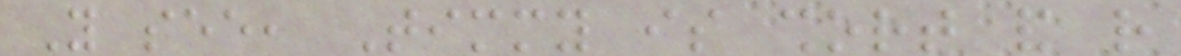You see, Timmy is short and rather
